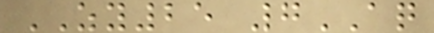ZY25 7AQ
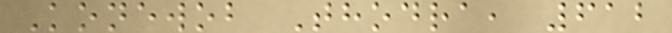Konewob Thodra, 612
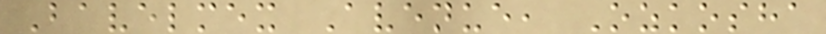Bavelmex Avenue, Ozkosha
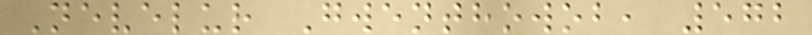Nevelur Gwenthowob, 572
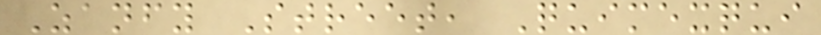Zanfy Street, Quimexqui
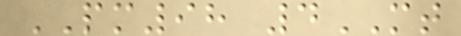PM98 4MT
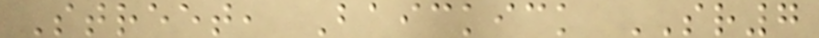Street, Baickick SR7
